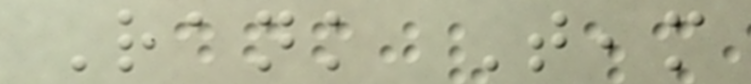Rank Team
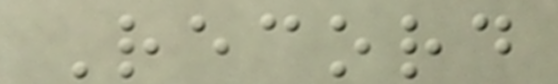Record
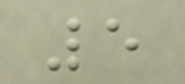5
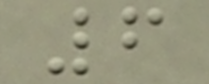6
